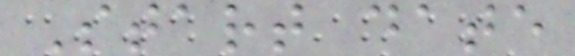Start date
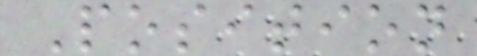Position
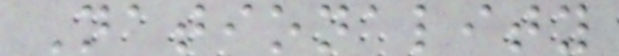Nationality
